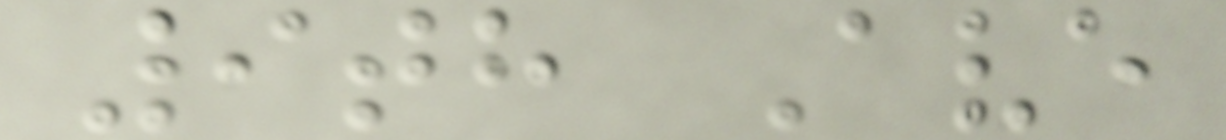9th Ave
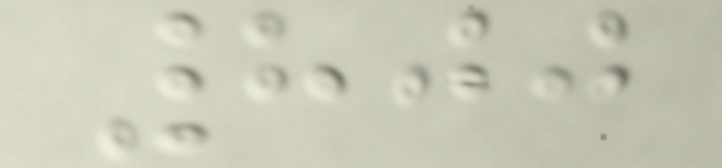800
